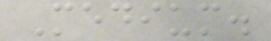Medium.
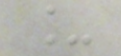_
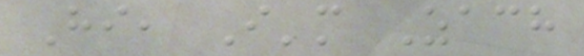Hi, I'm Zach
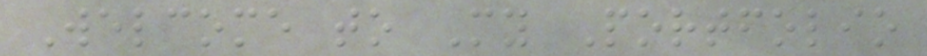Welcome to My Portfolio
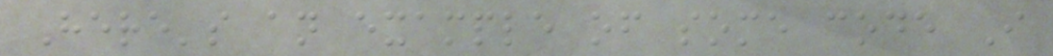Here's an example of some code I
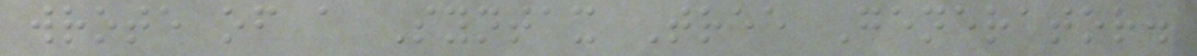wrote of a Syntax Tree Generator.
